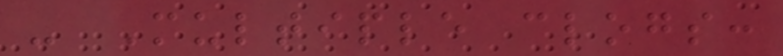- Multiple clogs:
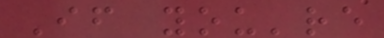If you're
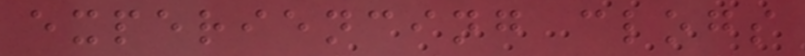experiencing clogs
